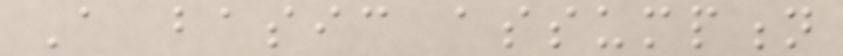A basic assumption
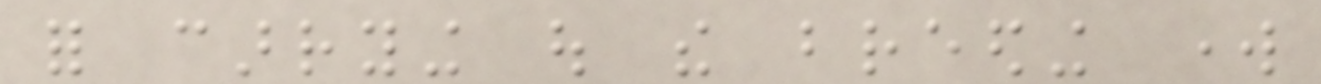for carrying out the breeding work
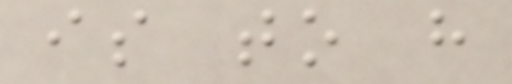is to have
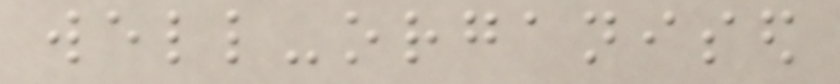well-organised
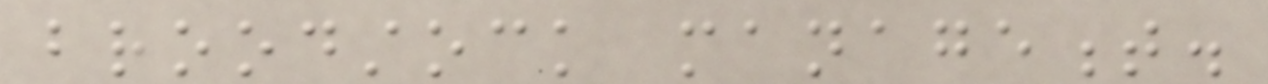broodstock management.
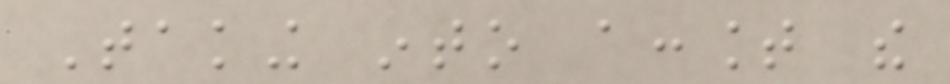Taking into account the
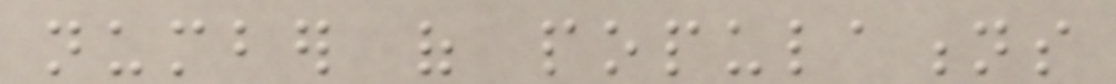number of populations
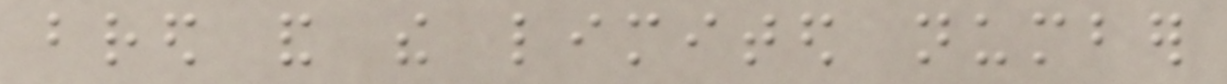bred and the limited number
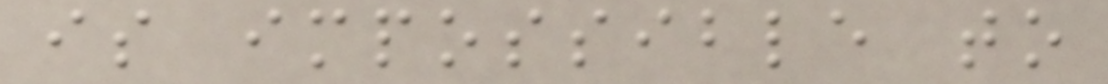is impossible to
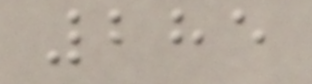285
